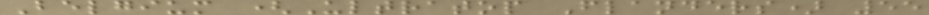Belgium (Ultratop Flanders) 55
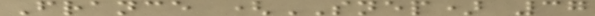France (SNEP) 37
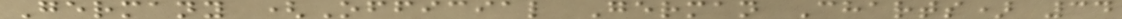Germany (Official German Charts) 34
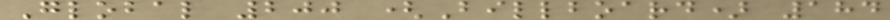Global 200 (Billboard) 184
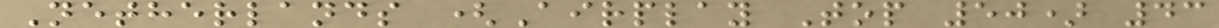Netherlands (Airplay Top 50) 43
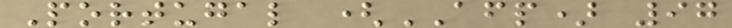Portugal (AFP) 97
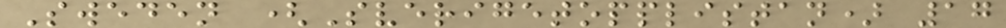Sweden (Sverigetopplistan) 17
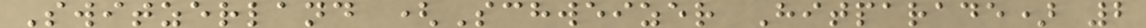Switzerland (Schweizer Hitparade) 2
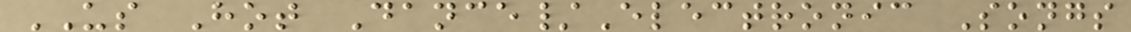US Hot Dance/Electronic Songs
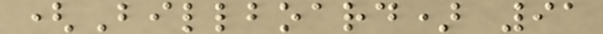(Billboard) 91
